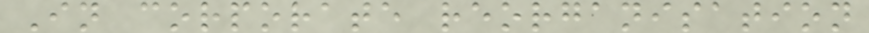In corporate reorganisation
